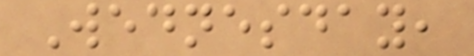Wednesday,
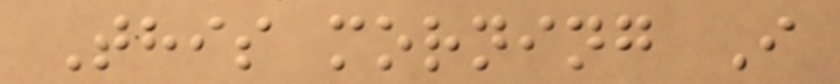This morning I
